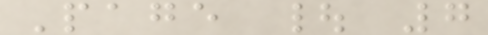Page | 7
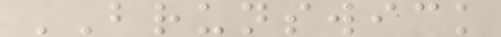BRUNSWICK
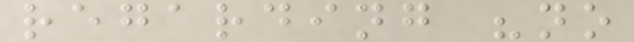regarding "no
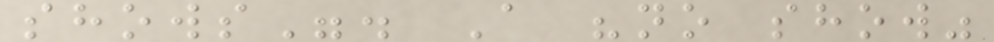shows". A "no show"
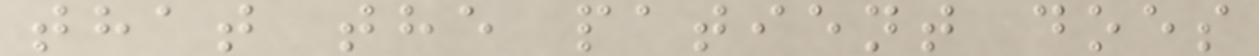that the patient does
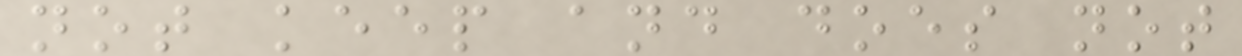not keep and does not
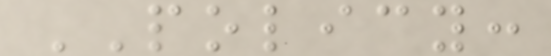POLICY:
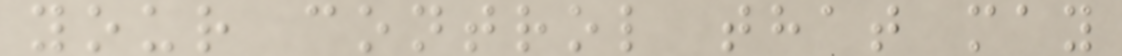your control that may
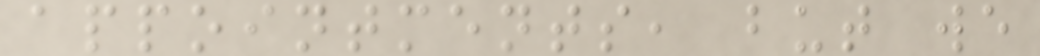appointments, but we
